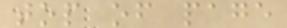top of page
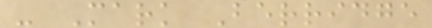- Mark Berridge
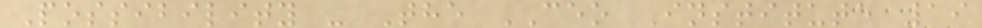Possibility - The CEO Institute 19
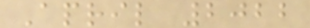April 2022
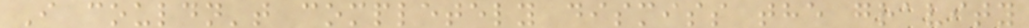I couldn't completely dismiss the gravity
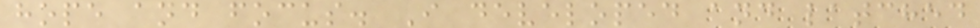hope and focus. I developed and latched
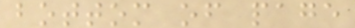bottom of page
